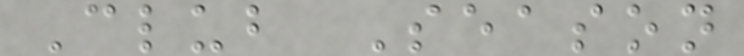Club Season
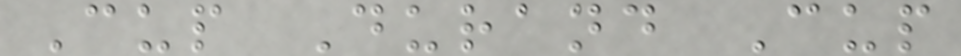Cup Durand Cup
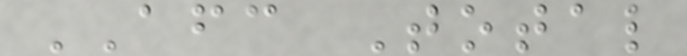AFC Total
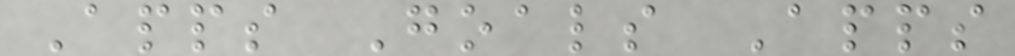Apps Goals Apps
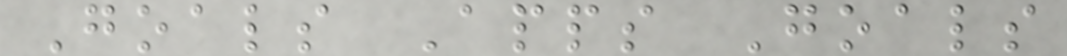Goals Apps Goals
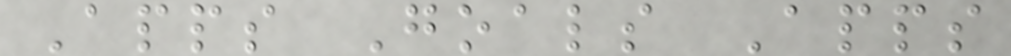Apps Goals Apps
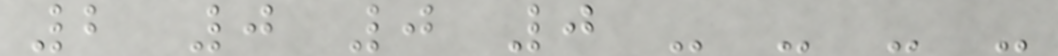2 0 0 0 - - - -
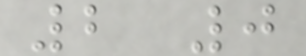2 0
